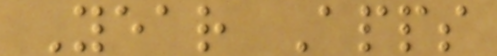Year Apps
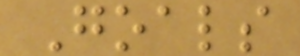Goals
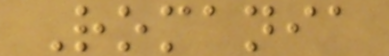Romania
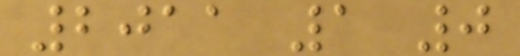2011 1 0
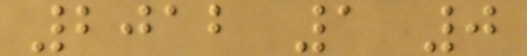2012 1 0
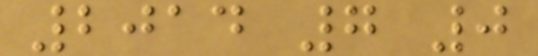2014 7 0
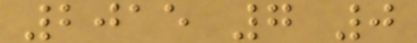2015 7 0
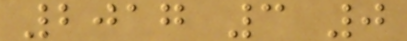2017 3 0
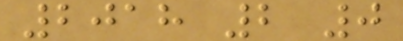2018 2 0
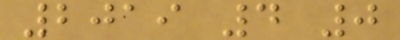2019 4 0
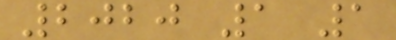2020 1 1
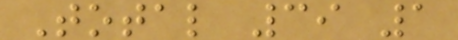Total 39 1
